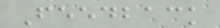Feedback
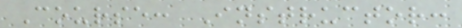Course: Instructor:
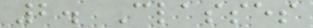2. Classes
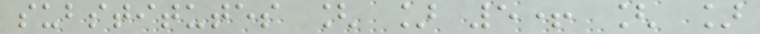substitutes [ ] 5+ [ ]
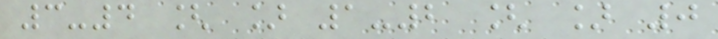3-4 [ ] 1-2 [ ] 0
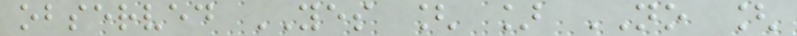observed YES [ ] NO [
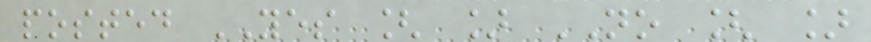posted YES [ ] NO [ ]
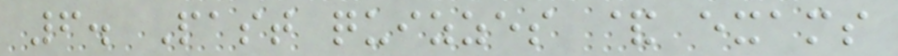6. Past quizzes & exams
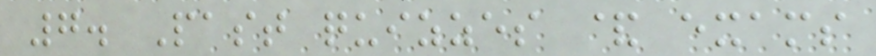7. Past quizzes & exams
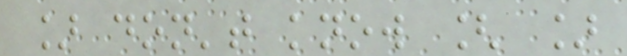] don't know [ ]
